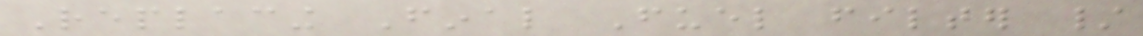Replacing Final Fuel filter /
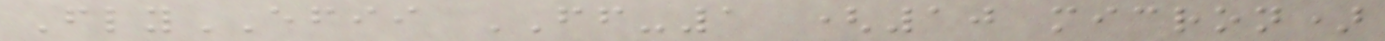FlyEFII FF-1 (10 micron)
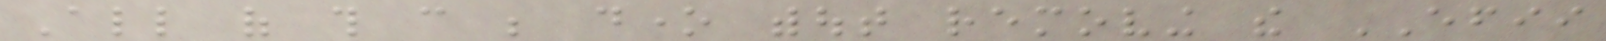All of this can be done without removing the EFII
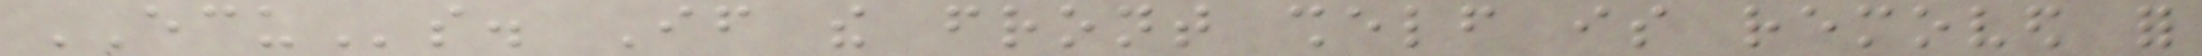ECUs. If the front shelf is removed for
